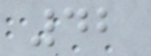42
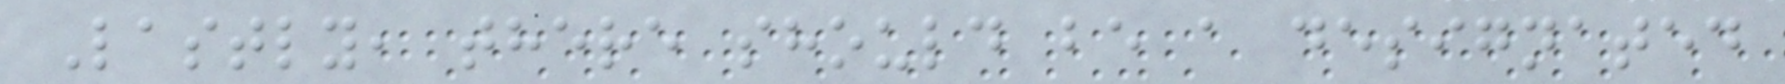Lastly, there should be a designated
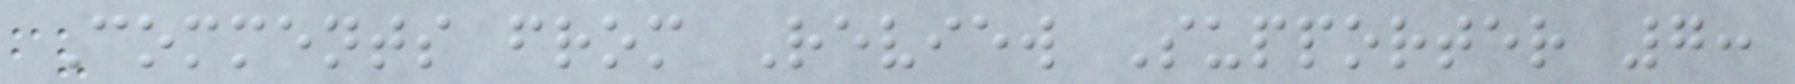Comments from Review Supporter 7:
